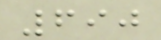690
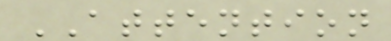ATTENTION
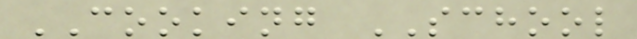COOKING SCHOOL
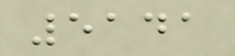5141
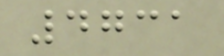4731
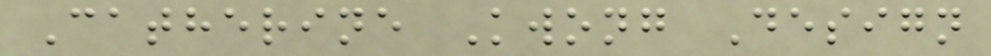Catherine Kwong Design
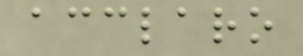acclaro
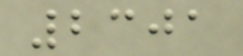2301
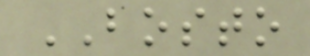BOSTO
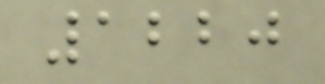1220
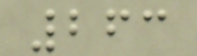263
